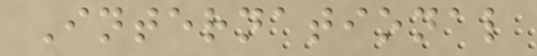International
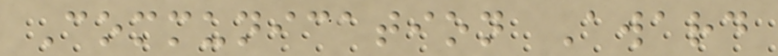Communication Award
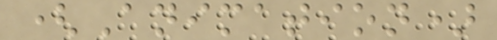(Animation)
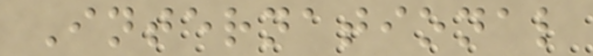International
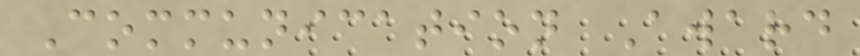Communication Award
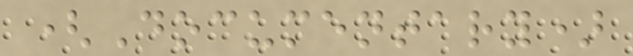(Documentary)
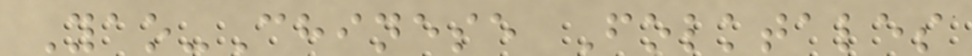Yao-Chinese Folktales
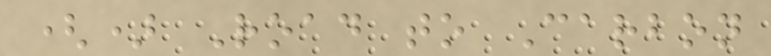() Road to Carbon
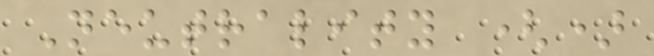Neutrality ()
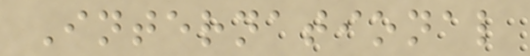International
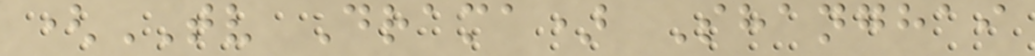(TV Drama) Shanghai
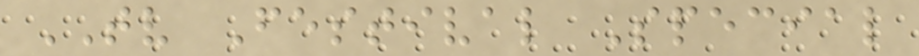TV Festival Special
